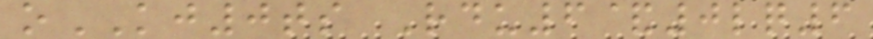oKJ0ts Rdu6&0lq6
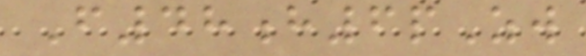F48h6pZw
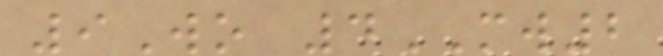9Wo 4MW2
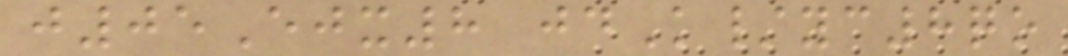j05Ejx8 jdK/yc8qo
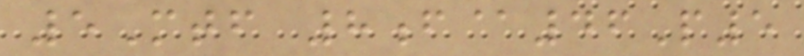5Mtf 8f@46P5
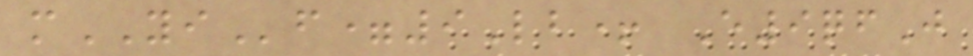mYIf=9Lb+ E9qfJ
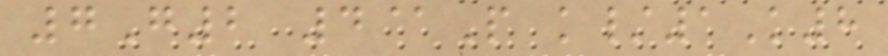7G2 4@P k/1K8
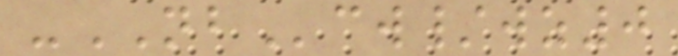-NBcw/wz0
